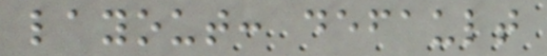layout: default
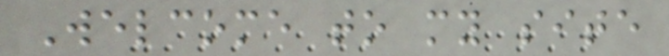Welcome to my site
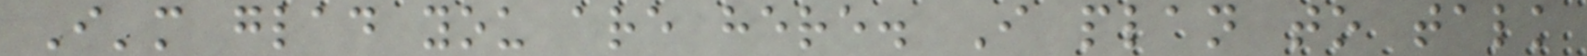I'm glad you are here. I plan to talk
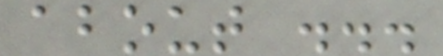about ...
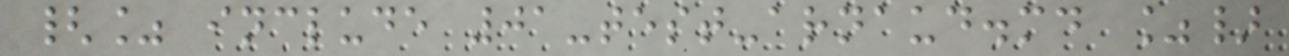{% include 01-test-arnaud.md %}
